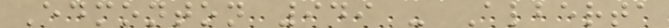Edmonton 949 - Alberta
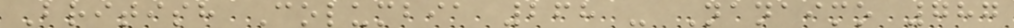British Columbia 268 - Nanaimo 787
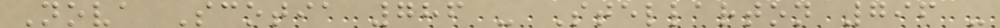Nova Scotia 786 - Stellarton 796 -
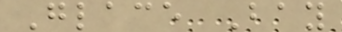Glace Bay
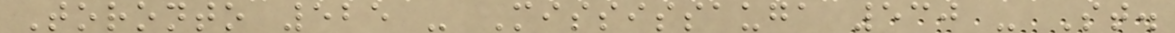Toronto 525 - Mississauga 530 - St.
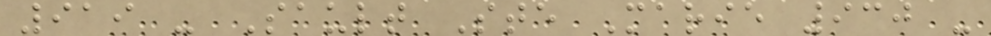919 - Sault Ste Marie 930 -
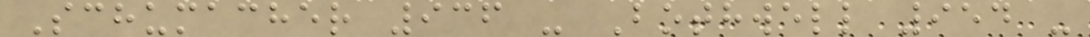Schumacher 936 - Bothwell 954 -
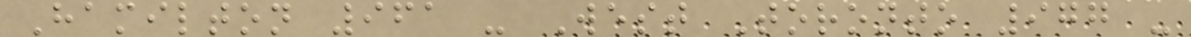Hamilton 961 - West Toronto 977 -
